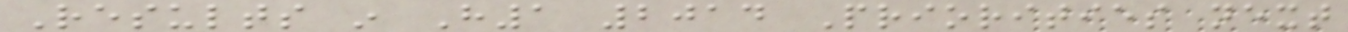Results in H1 2014 Priorities next
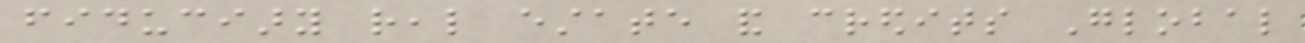fiduciary real estate and credits Global
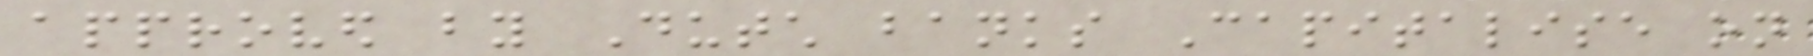approved by Dutch banks Capitalise on
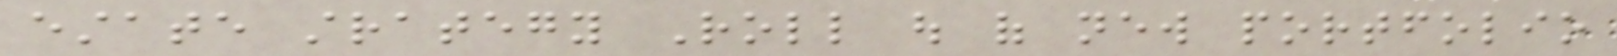estate strategy Roll out of new portfolio
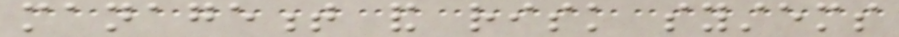management and risk systems
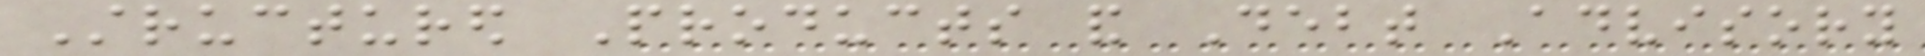Structured Products and Debt Advisory
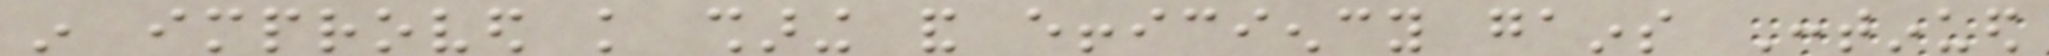in improved knowledge sharing and efficiency gains Continued
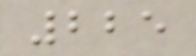225
